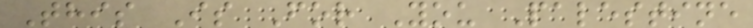This Is For You Palestine
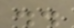..
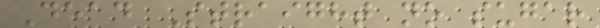Dead Straight no sugar
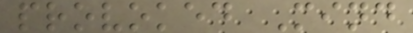provoked Mind
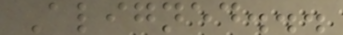Aligned...
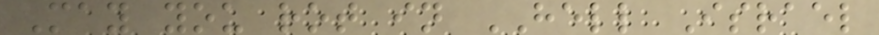May you rot in HELL Israel
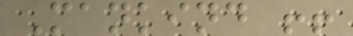Mankind !!
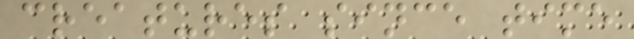creatures since time
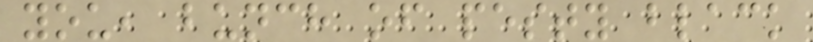you, bunch of pesty black
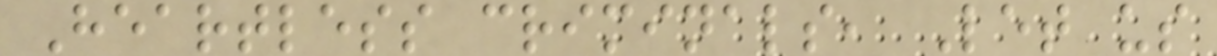Heartless criminals, Let us
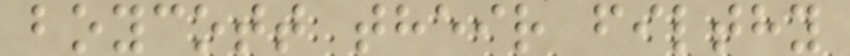boycott their filthy
